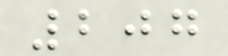207
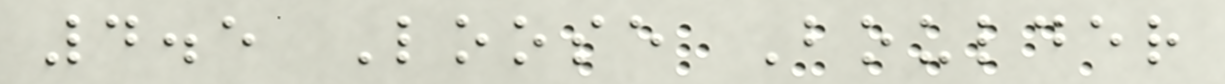4.5 Loose Boulder
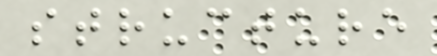structure
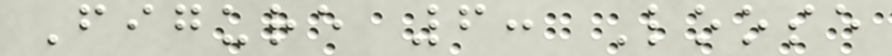Figure 6: Loose
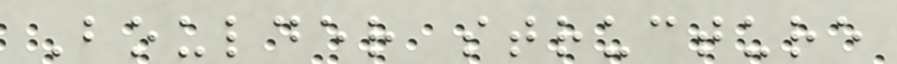Boulder structure
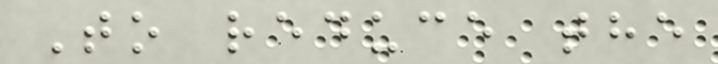To reduce the
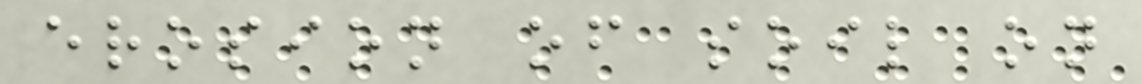erosion of soil on
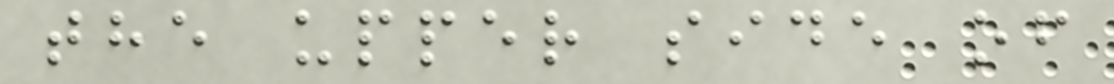the upper side of
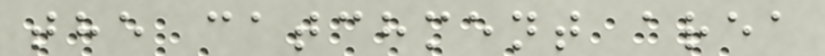the catchment area
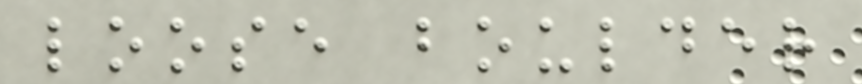loose boulder
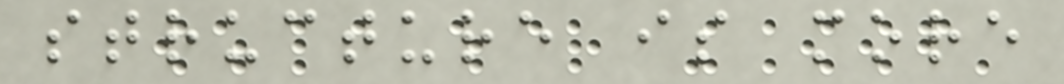structure is more
